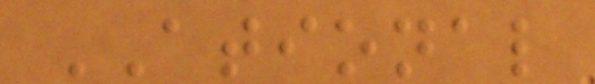ATIONAL
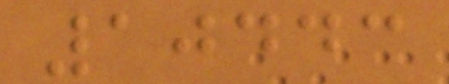10443
